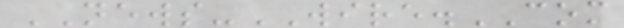NEWS-WIRE.COM
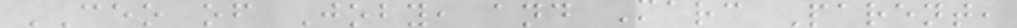CEO of Joby, and Marc Parent,
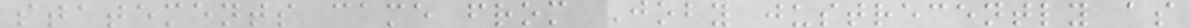statements came from Joby justrecently as
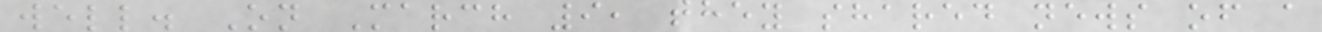well. On March 9, they shared news of a
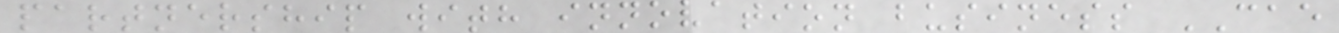partnership with innovation business CAE
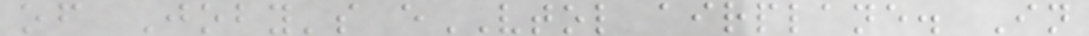of Joby's eVTOL airplane. In
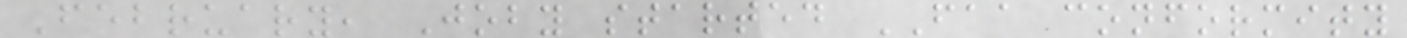February, Joby started FAA conformity
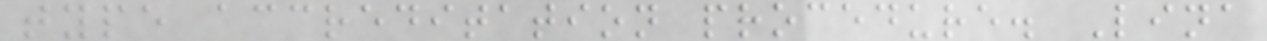type accreditation procedure. Lina
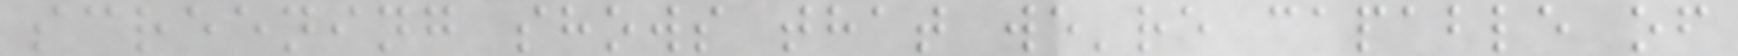screening shows that we're capable of
